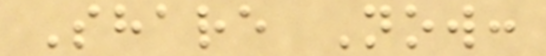Share Now:
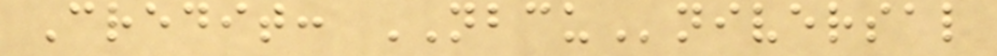Credit: NBCUniversal
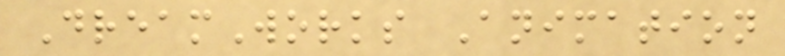DreamWorks Animation
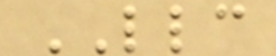LLC
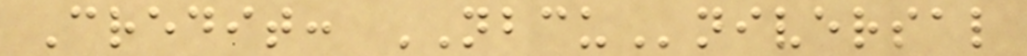Credit: NBCUniversal
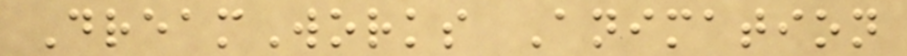DreamWorks Animation
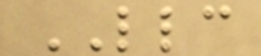LLC
